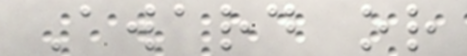Award or
